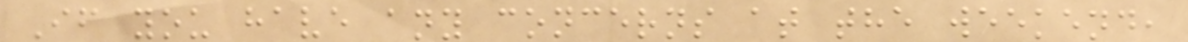If you have any concerns at the weekend,
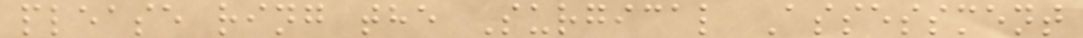please ring the Surgical Assessment
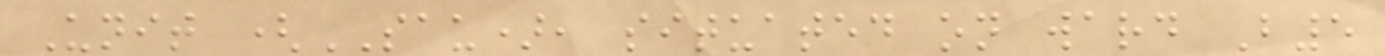Unit (SAU), situated on ward B5
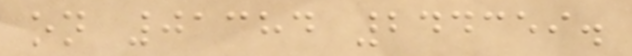on 01384 244359.
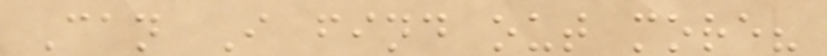Can I find out more?
